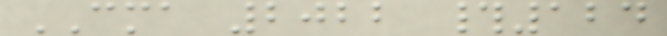CMA 2022 #124
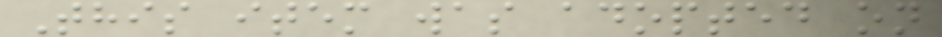This item was adopted on
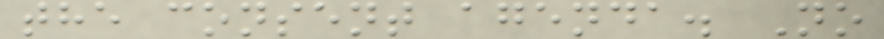the consent agenda. No
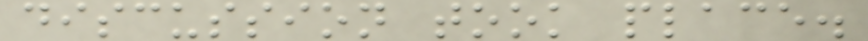discussion took place.
